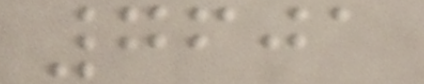7601
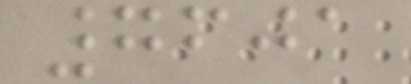7601
